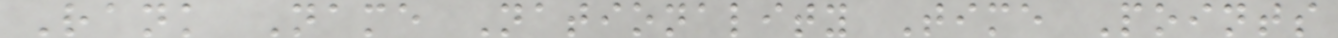Rank Name Nationality Time Points
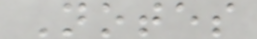Notes
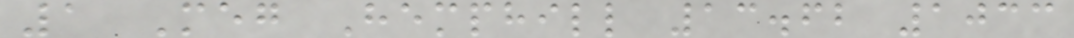1 Meg Hemphill 13.62 1033
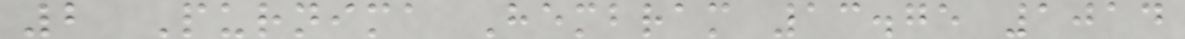2 Purnima Hembram 13.75 1014
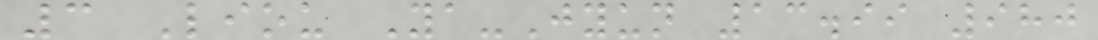3 Liou Ya-Jyun 13.99 980
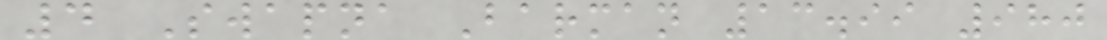4 Swapna Barman 13.99 980
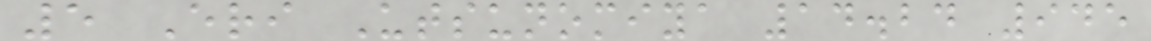5 Eri Utsunomiya 14.24 945
